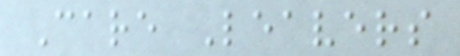Care Leavers
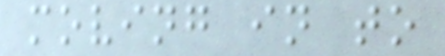moving in to
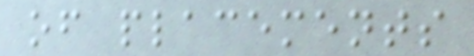of placements
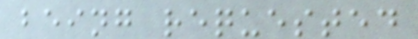being requested
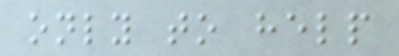only to help
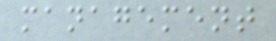management
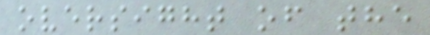oversight of the
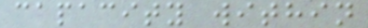capacity within
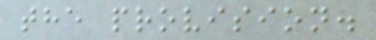the provision.
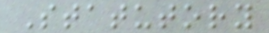Statutory
